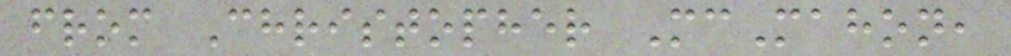from Christopher McMahon,
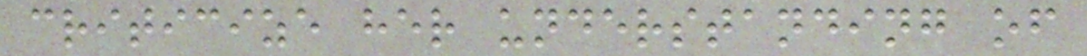criticize her understanding of
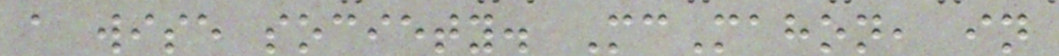a wise society. McMahon, in
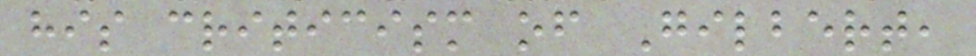his criticism of Gilbert,
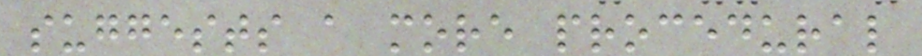suggests a more procedural
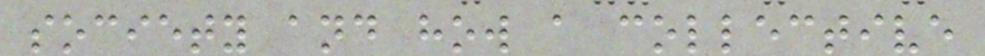society and how a collective
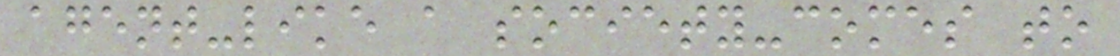agent-like a society-comes to
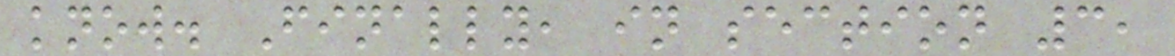know. Finally, in section 3,
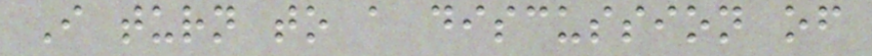I turn to a discussion of
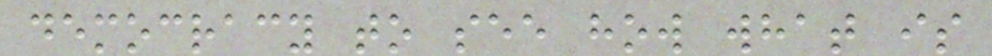democracy to see how what is
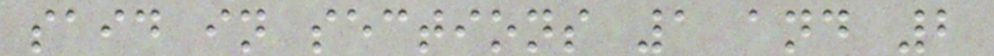said in sections 1 and 2
